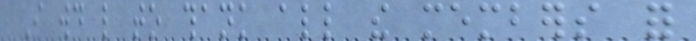I would like to thank all the members for
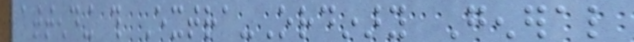attending this Extra-Ordinary General
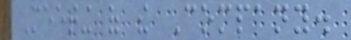Meeting of the Company.
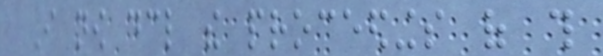I now declare the proceedings of this
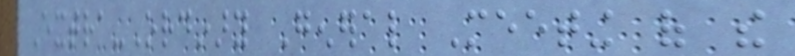Extra-Ordinary General Meeting of the
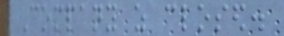Company as closed.
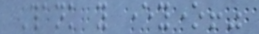Thank you everyone!"
